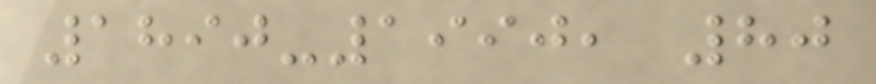1890-1990, 80
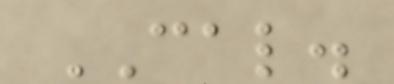CAL.
